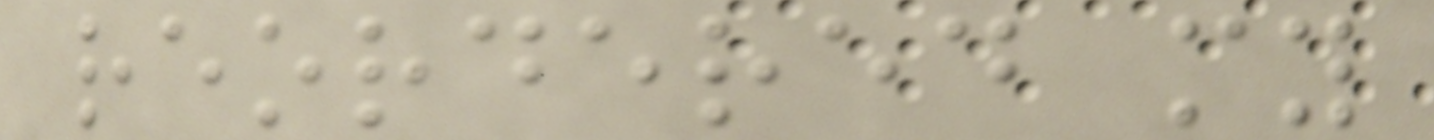reordered my
